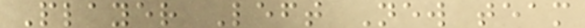Player Left New team
